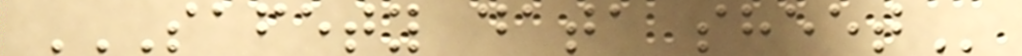SAFETY DATA SHEET
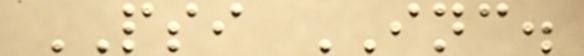PSI INC.
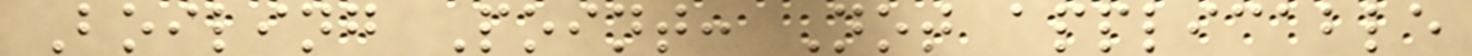Boiling Point: Not applicable
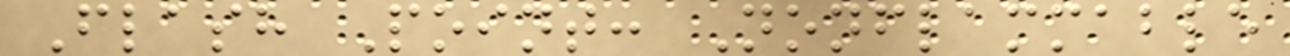Flash Point: Nonflammable
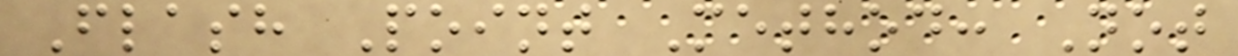Flash Point Method: Not
